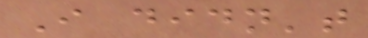I didn't
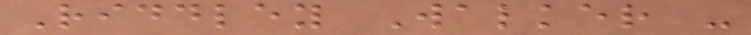Riddley Walker -
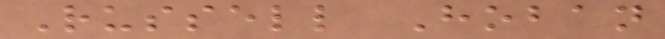Russell Hoban
